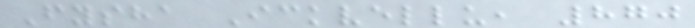Fysha Ickvellu, 870
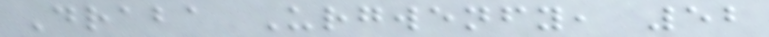Draba Urgwenfy, 52
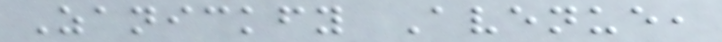Zanickfy Avenue,
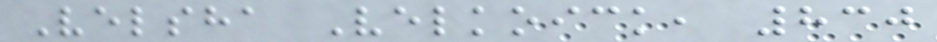Velsha Velkoick, 830
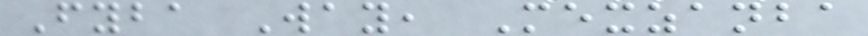Fyba Way, Mexzanba
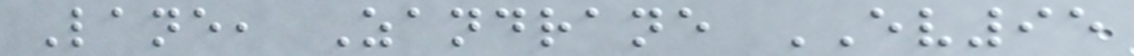Lane, Zandrane EV95
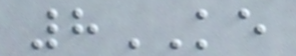8KE
